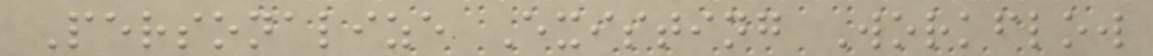Personalize Existing Workflow
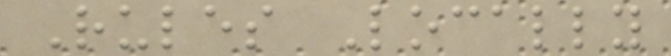Rules Locally
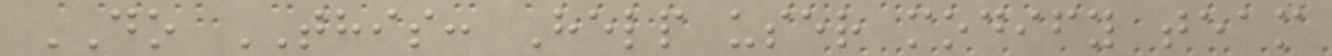DO THIS: Help user modify team
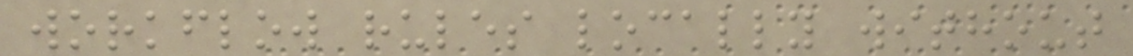workflow rules locally without
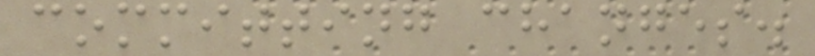committing changes.
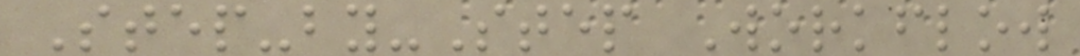Step-by-Step Workflow
